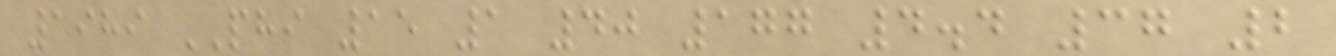1989 PHI 15 1 40 177 4.4 37 2
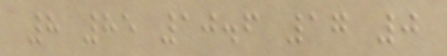8 85 10.6 17 0
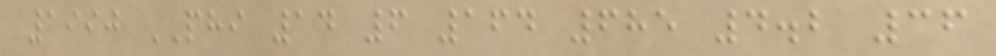1990 PHI 14 6 164 685 4.2 36
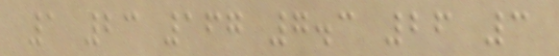1 23 167 7.3 26 3
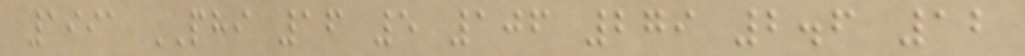1991 PHI 16 5 106 279 2.6 12
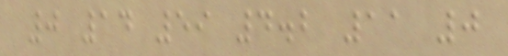0 14 59 4.2 11 0
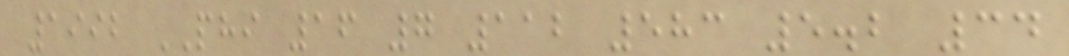1992 PHI 16 7 112 583 5.2 34
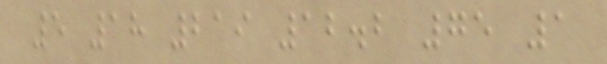5 18 219 12.2 75 1
